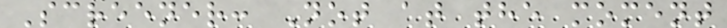Screener: Not at the moment
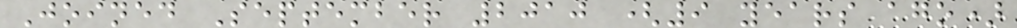Joined September 2010 (9 years ago)
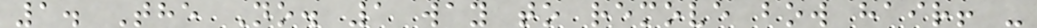1. The No. 1 way to remove bow hair! -
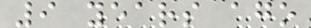9 years ago
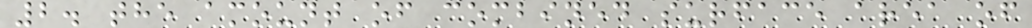2. the amount of combined surface area of
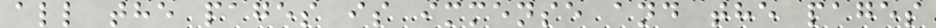all the pages is immense and the pages
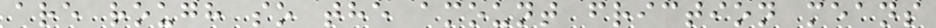are rough so the amount friction means
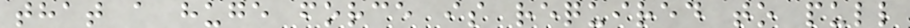that a huge force is required to pull
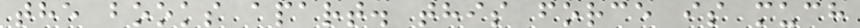the books apart. this force is much
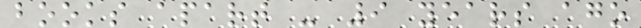books apart - 9 years ago
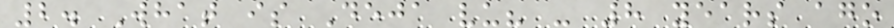2. What is Deja vu? - 8 years ago
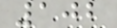102
